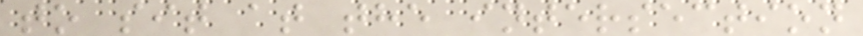to sit at the intersection
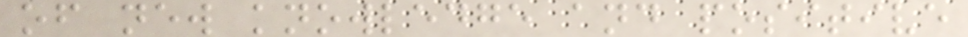of new knowledge and positive
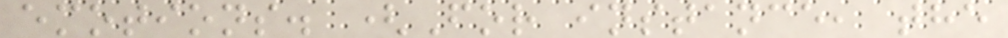emotions. (For instance, the
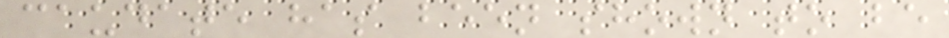caudate has been shown to be
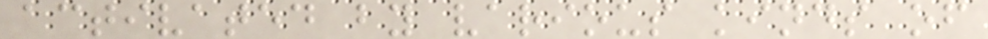activated by various kinds of
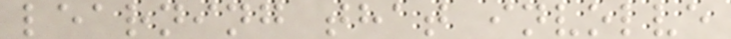learning that involve
